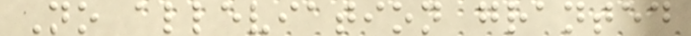No alleviation granted
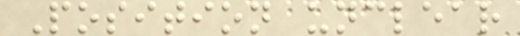Position unclear
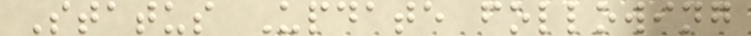Status Update following
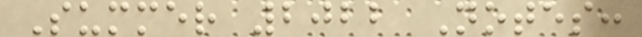Summer 2022 Notes:
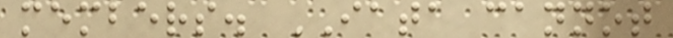members. IATA cannot
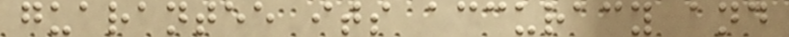guarantee its accuracy and
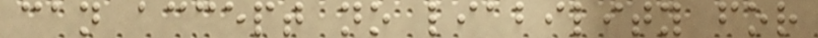can accept no liability for
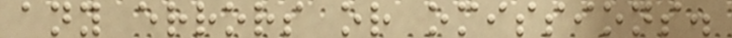any errors or omissions.
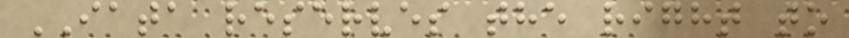IATA reserves the right to
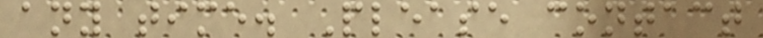any time. Please contact
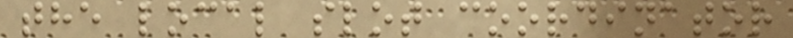the local slot coordinator
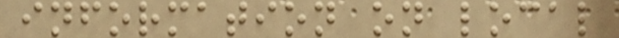information on local
